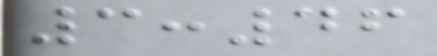3:46
